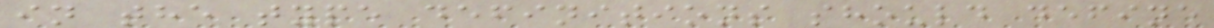in the type definitions should define
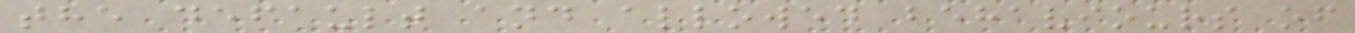the default and allowed behaviours of
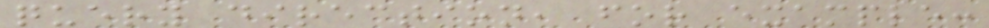query direction, for example:
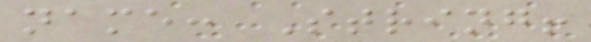name: String!
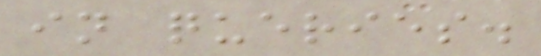in queries.
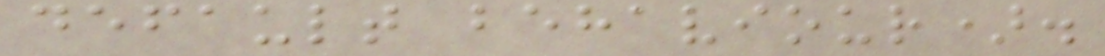default behaviour).
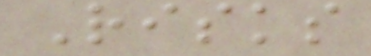Risks
